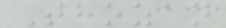Thozan
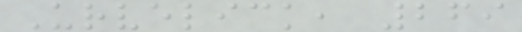Urvelick, 269
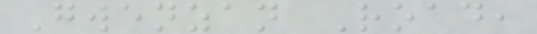Gwenzan Road,
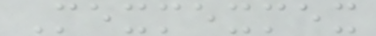Mexmexmex
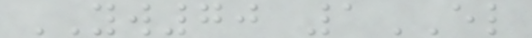YW70 1EL
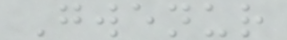Gwenur
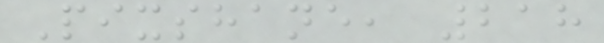Pixshane, 218
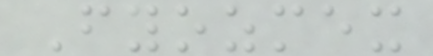Fyozmex
